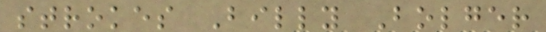strokes Billy Bolger
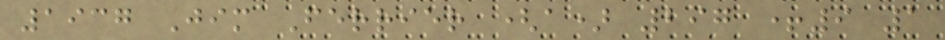1937 Jim Ferrier (a) 297 +9 1
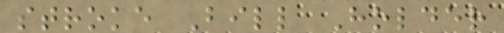stroke Bill Holder
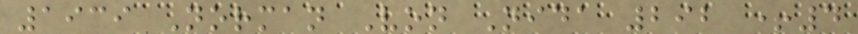1939 Norman Von Nida 292 +4
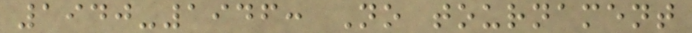1940-1946: No tournament
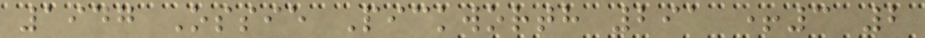1947 Ossie Pickworth 291 +3 2
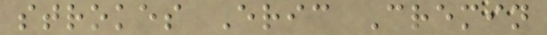strokes Eric Cremin
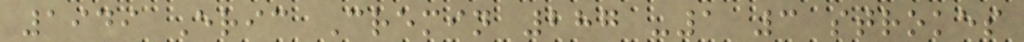1949 Eric Cremin 287 -1 3 strokes
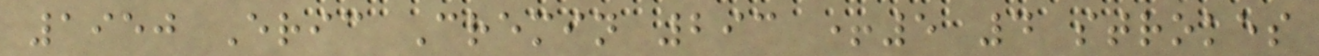1950 Eric Cremin 293 +5 4 strokes
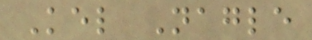Kel Nagle
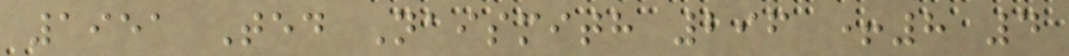1951 Ted Naismith 296 +8 4
